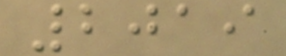2019
